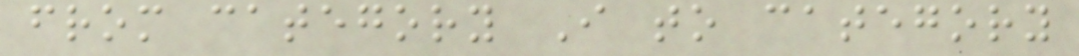from category I to category
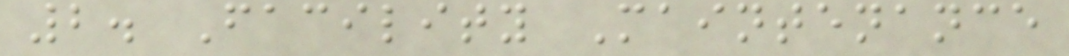2. Facility Maintenance
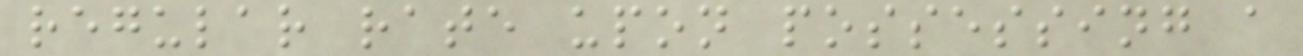regular rate upon possessing a
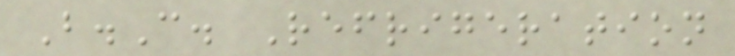B.C. Refrigeration
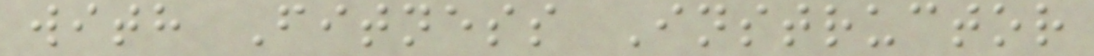with Fitness Instructor
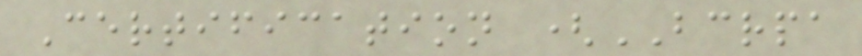Certification (BCRPA
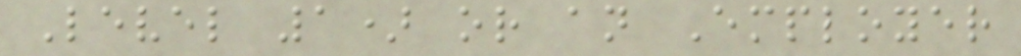Level 1) or an Employer
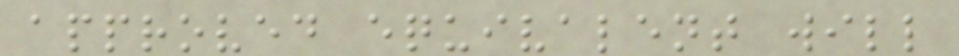approved equivalent will
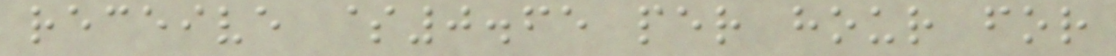receive $0.65 per hour for
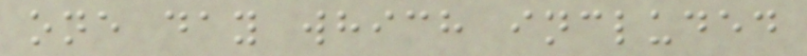one day which included
